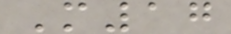M17
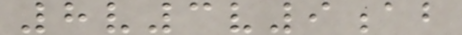8v3v9ab
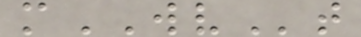mWVt
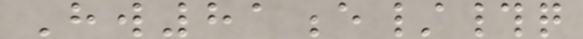Hw81e/#q
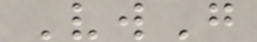VwG
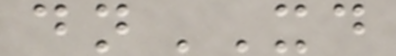dnXD
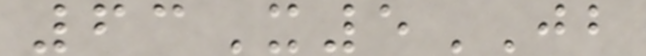63X5JB
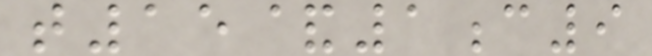t15&1c9
